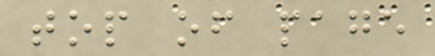top of page
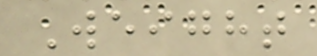Weight
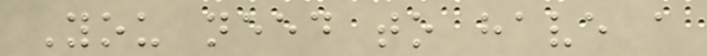You need to have a
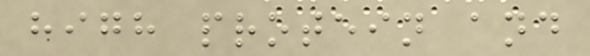high protein and
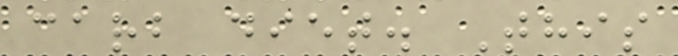carb diet. This
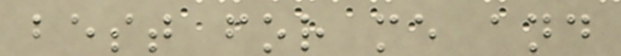best for me and
